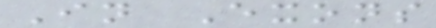In Exons
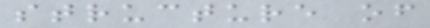structure of
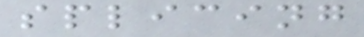splicing
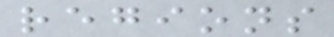regions
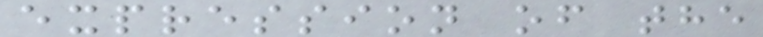expression of the
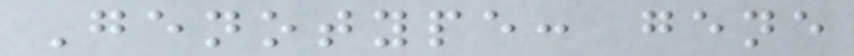Genotype: gene
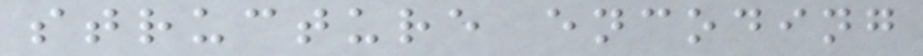structure encoding
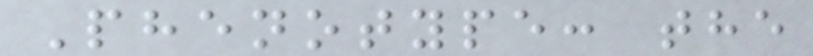Phenotype: the
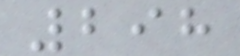298
